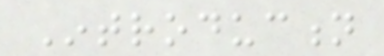Introduction
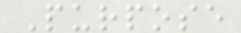Purpose
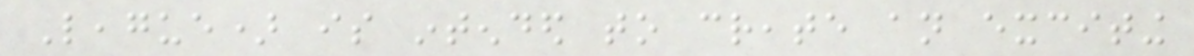League) is intended to create an exciting
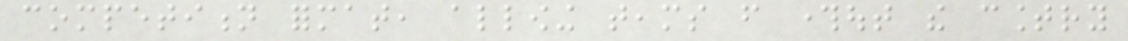competition format, allowing teams from throughout the country
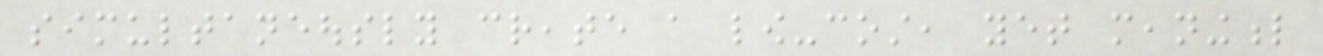simultaneously create a low-cost, yet meaningful
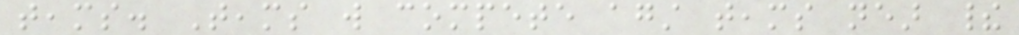teams. Teams will compete against teams near their
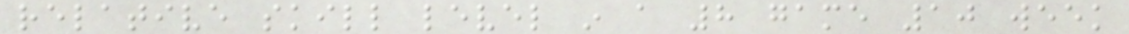relative skill level in a 8 game 10 week
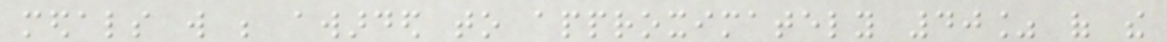medals will be awarded to approximately 40% of the
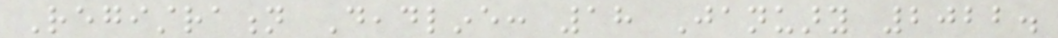Registration Deadline: 18 January 2022.
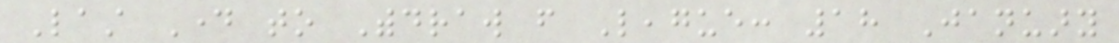Last Day to Withdraw from League: 18 January
